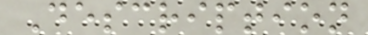Description
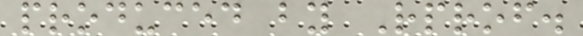produced by Rprof.
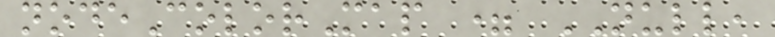nodeColorMap = NULL,
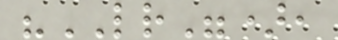"LR"),
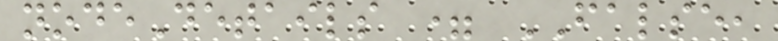nodeDetails = FALSE,
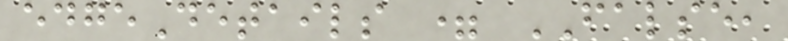edgeDetails = FALSE,
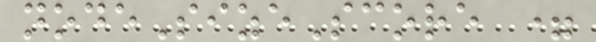nodeSizeScore =
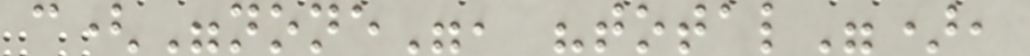c("none", "total"),
